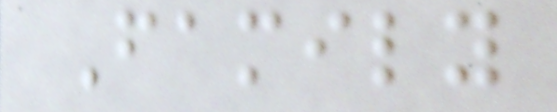Family
